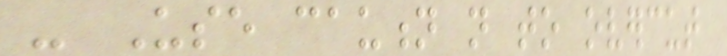- Use caution not to overcut
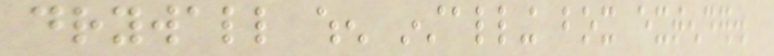drywall when installing box extender.
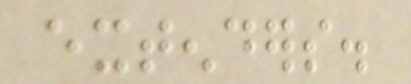extenders.
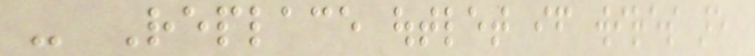- Replace outlet if wires are
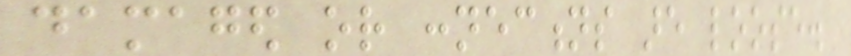damaged or connections are loose.
